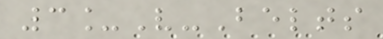3_V-Belts
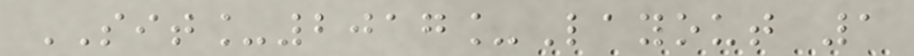SIT_2017_Layout 1
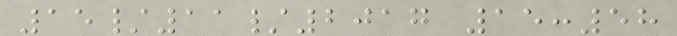15/11/2017 15:58
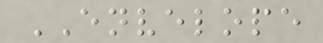ENVELOPE
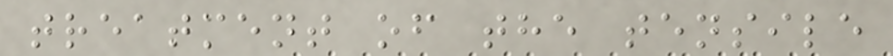treatment of the tensile
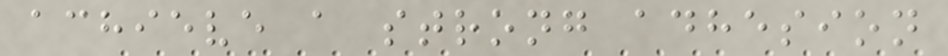achieve a strong adhesion
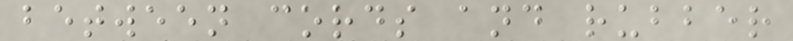between cords and rubber
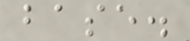base.
